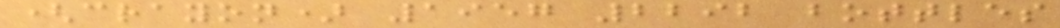(crayon) 1957 2292 bottles
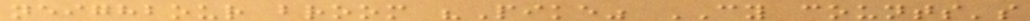neighbour broom "Pike" CY counts's
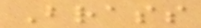Brass
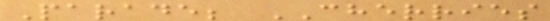Parade; CHERRIES
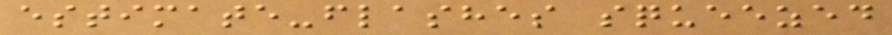estimate-flashes squeezed
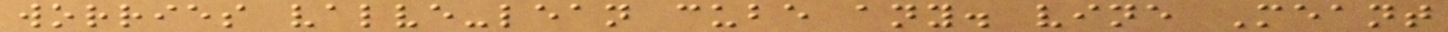worries valve-lean cube any. vine Meant
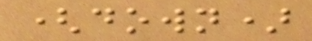(down)
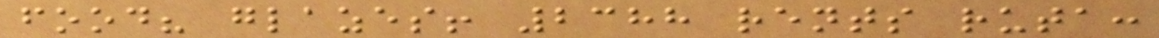food? glazes! 2388 rents ruta:
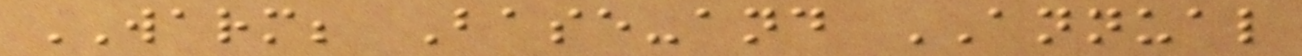WARM; Base-and ANNUAL
